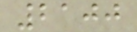2100
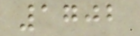1702
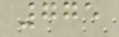775
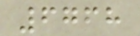6768
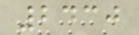2430
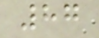87
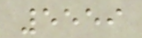5559
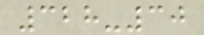328-30
